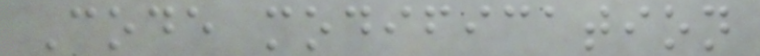Code modification
